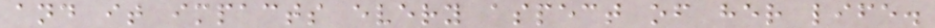and it impacts every aspect of her life.
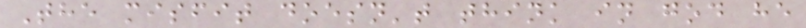The misfit doesn't think in god he
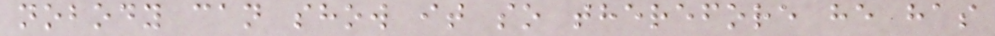nobody can show it so therefore he has
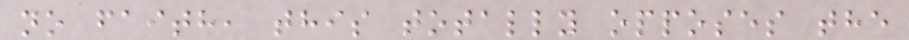no faith, this totally opposes the
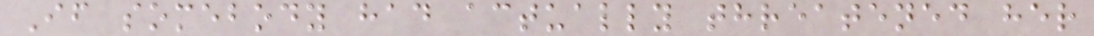If somebody had actually threatened her
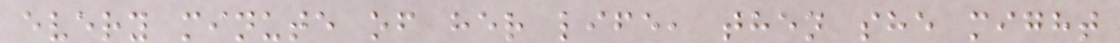every minute of her life, then she might
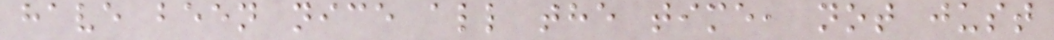have been nice all the time, not just
